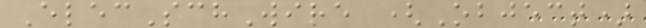ElecSchWire (Object)
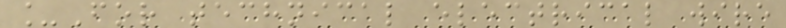_For technical electrical wire
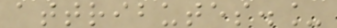attributes._
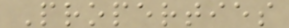Properties
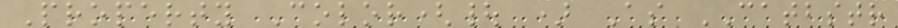Property Color(| ) As CATBSTR
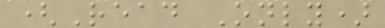(Read Only)
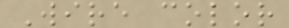Wire color
